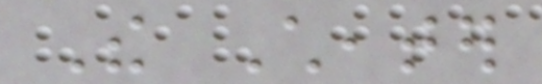The Cheater
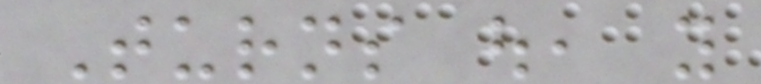Turns out, you
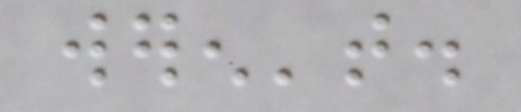weren't.
